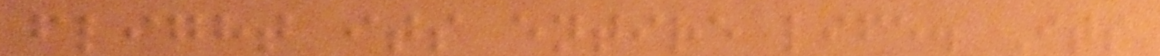flight its entire life. Its
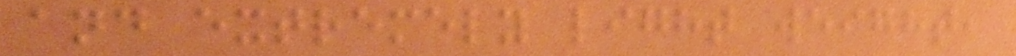and extremely light weight,
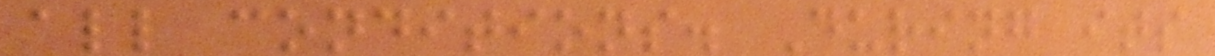all conditions. During its
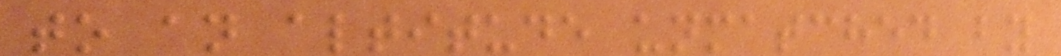to an altitude unmatched by
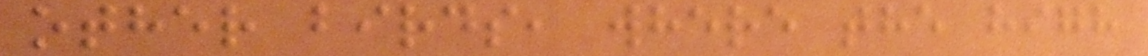other birds, where the high
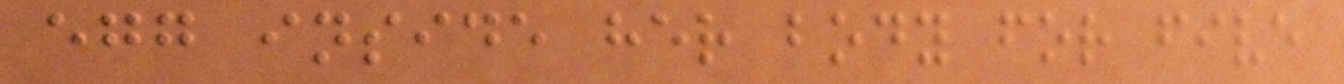egg inside her body for five
